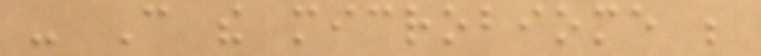- Can the microbiome be
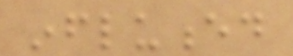influenced
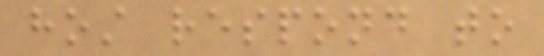host respond to
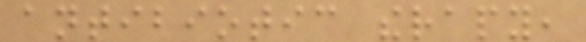antibiotic therapy,
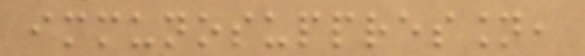immunosuppression,
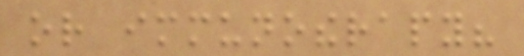or immunotherapy?
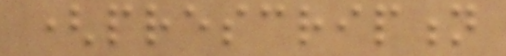(prescription
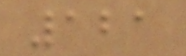121
